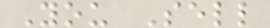You Sell
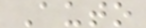Auto
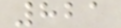821
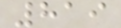819
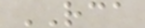RCA
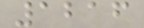1216
